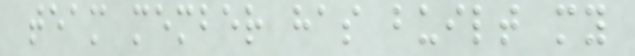team member has built my
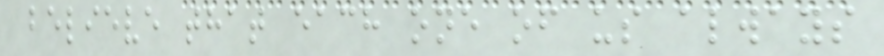believe that each one of us always
